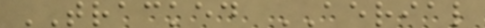TRACKED AERIAL
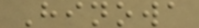Hinowa
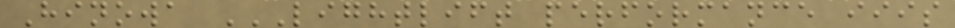Hinowa LIGHTLIFT PERFORMANCE IIIS
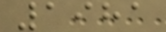1981
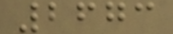2673
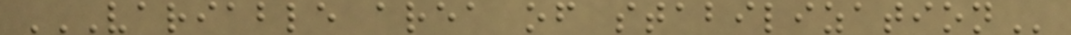VARIABLE AREA OF STABILIZATION
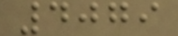4079
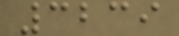3239
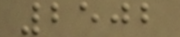2502
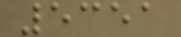5351
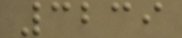3239
